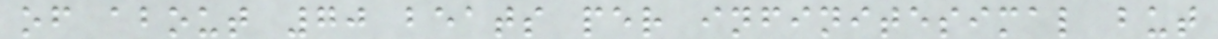of about 70 beats per infinitesimal but
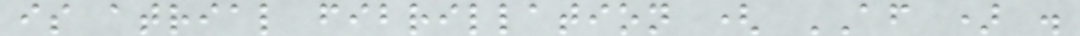is atrial fibrillation ( AF ) .
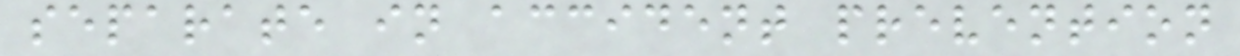separate in accident prevention
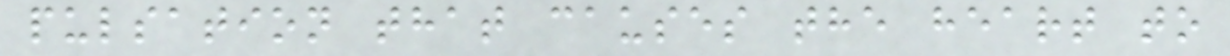pulsation that causes the heart to
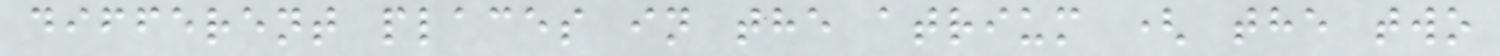different places in the atrium ( the two
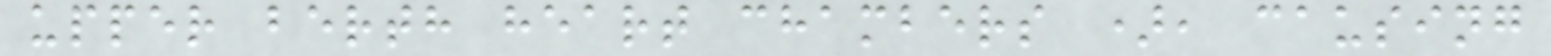upper berth heart chambers ), causing
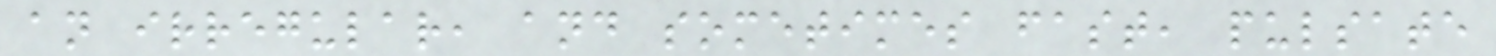an irregular, and sometimes fast, pulsate
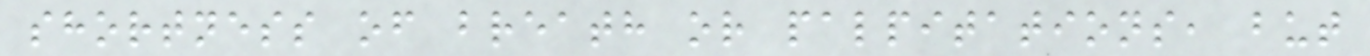shortness of breath or palpitations, but
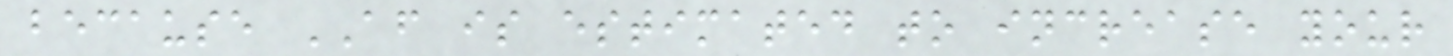because AF is estimated to increase your
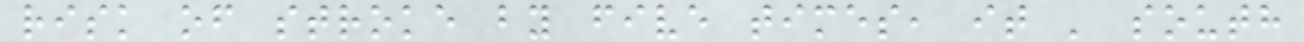risk of stroke by five times, it ' south
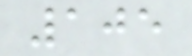105
